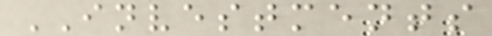INVESTMENTS
